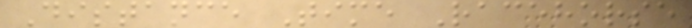Distance Time Racehorse
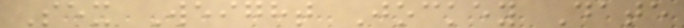Sex Weight Jockey Date
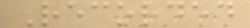Recorded
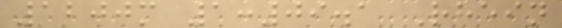1200m 1:09.1 Rhein
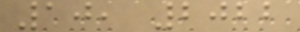10, 2022
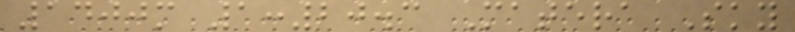1400m 1:20.3 Matera Sky
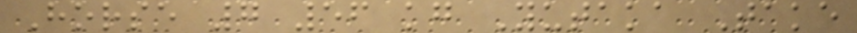Horse 7 56 kg Yutaka Take
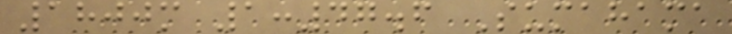1800m 1:47.6 Sumahama
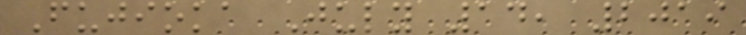Fujioka July 14, 2019
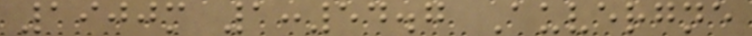1900m 1:54.7 Auvergne
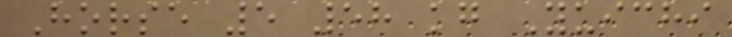Horse 5 58 kg Yuichi
